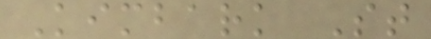Kimbark St
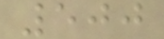500
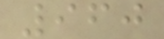960
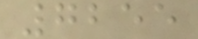7255
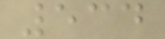534
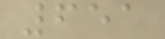651
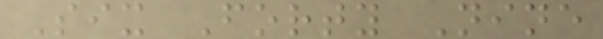Six Forty Nine
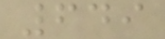649
